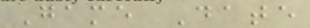Game Date
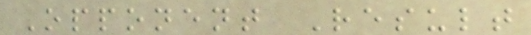Opponent Result
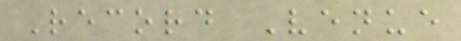Record Venue
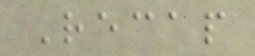Recap
